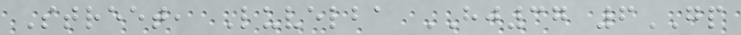Street, Luvelba HJ37 6GP
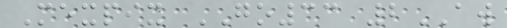Mexpix GO33 2AW
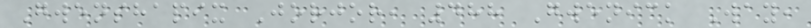Gwenshapix Jorjor, 488 Gwenick Way,
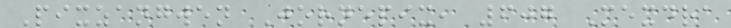Pixzangwen Jornepix, 607 Mexdra
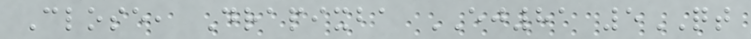Close, Drapixba EJ81 5QT
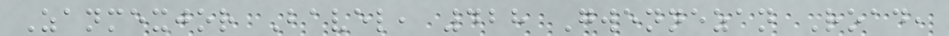Zanmexjor Bavel, 428 Gwennezan Road,
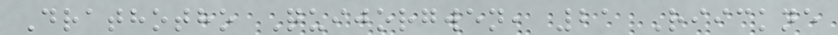Drathotho Quijorgwen, 21 Riickne
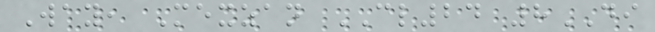Way, Mexzan CL24 8DI
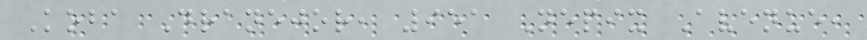Koba Dranejor, 951 Nepix Avenue,
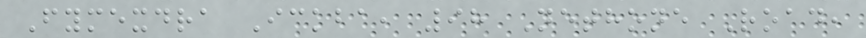Fymexdra Ickba, 98 Nethone Road,
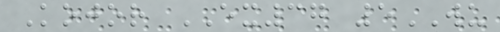Kojor EX37 5WU
